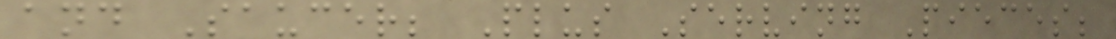and Saucer; Plus Serving Pieces;
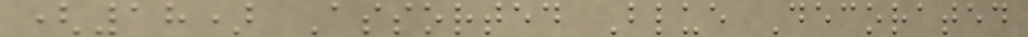(18) Assorted Blue Decorated
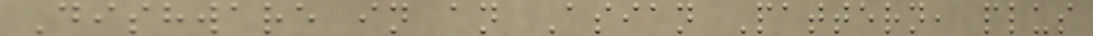Dishware in an Asian Pattern, plus
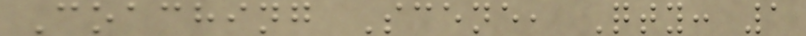Coaching Scene, Qty: 1
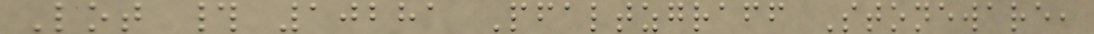Lot # 10281 Pfaltzgraff Stoneware,
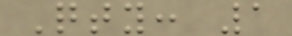Qty: 1
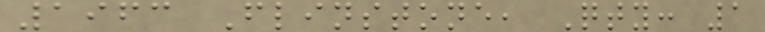1963 Flinstone, Qty: 1
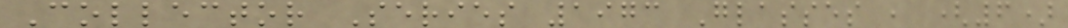Collector Series 1973 Glasses , (6)
